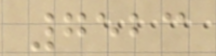7523
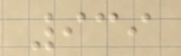939
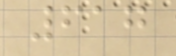617
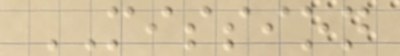MISSION
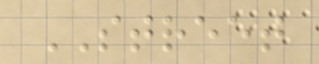STREET
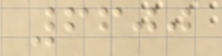6600
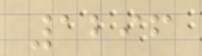1296
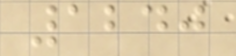1240
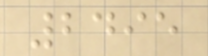2495
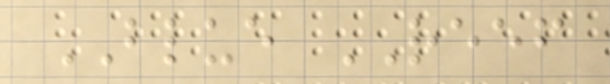BLUE REEF
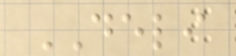DELI
